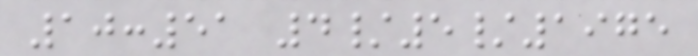10:51 4/5/1975
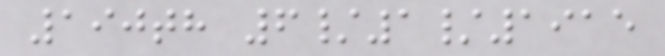190th 6/1/1915
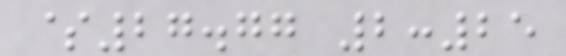$27.77 2:25
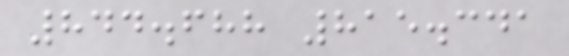844.688 815.341
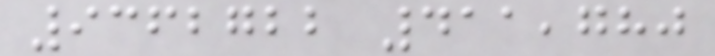9362722 411,780
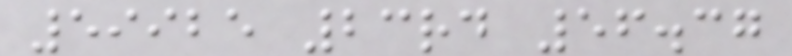59925 23rd 56.37
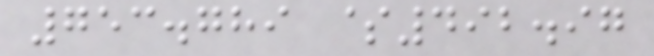753.789 $492.97
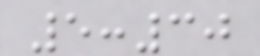5:30
